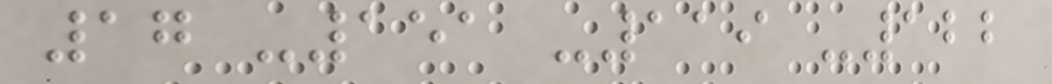17 -151 -119 -122
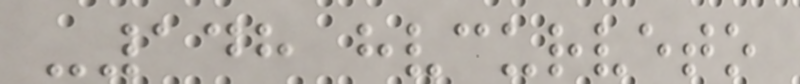-148 hvcurveto
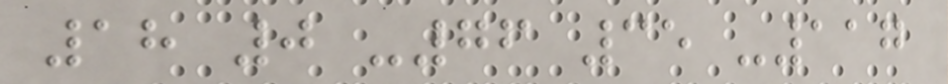18 0 -76 35 -117
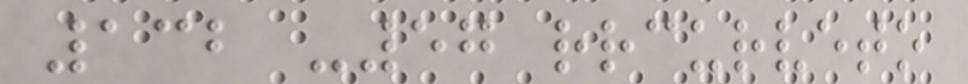132 -57 rrcurveto
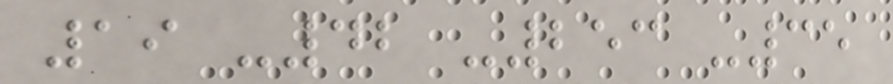19 -42 -253 -35
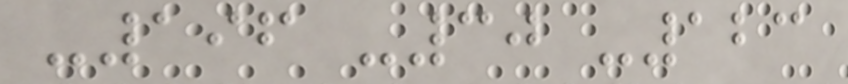-196 -30 -123
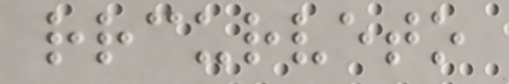rrcurveto
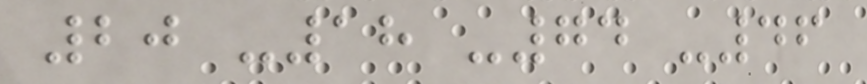20 -18 -74 -46
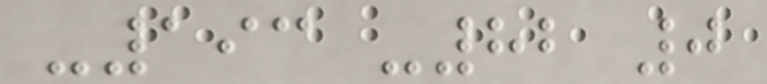-193 -82 0
